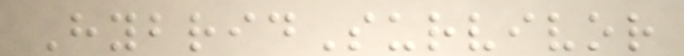HybridSurvivor
